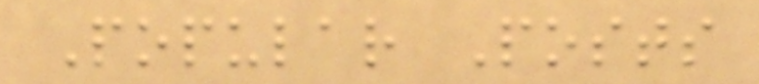Popular Posts
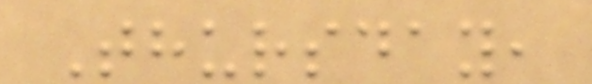Thursday,
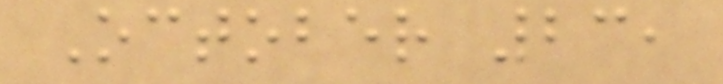October 23,
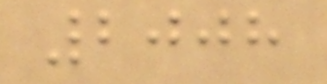2008
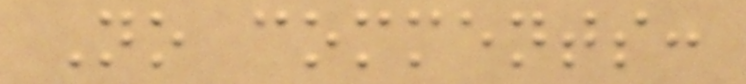No comments:
